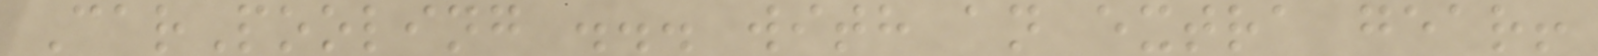CarPooling ... with an extra gear!
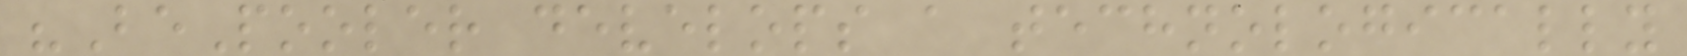"BePooler develops a technologically
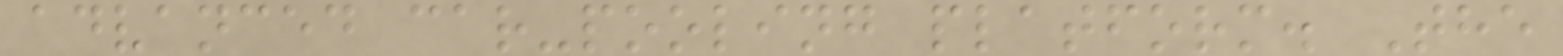advanced car-pooling platform. The
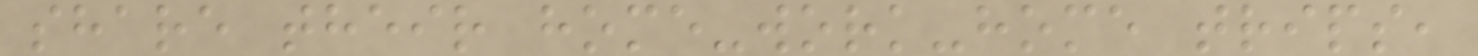share their home-work-home trips,
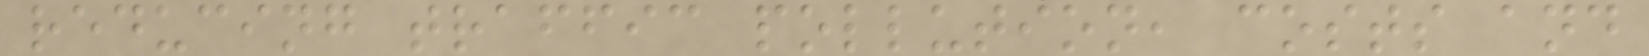reducing traffic pollution, costs and
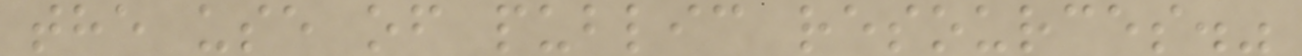the use of public resources."
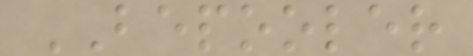BEPOOLER
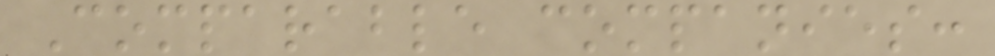Comparable companies:
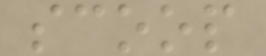scoop
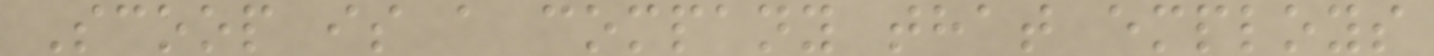Scoop is a company that employs
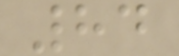84
